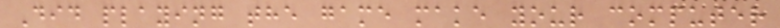Did playing the game make your computer
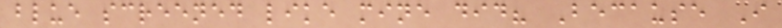blue screened like mine did? Because I
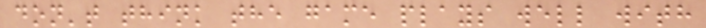don't think the game plays well with
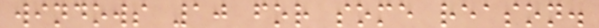windows 10 for some reason.
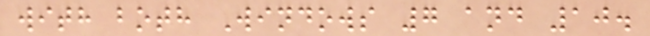with both Windows 7 and 10.
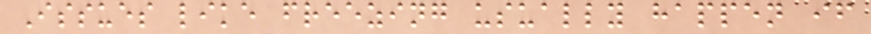Issues like freezing usually happen if
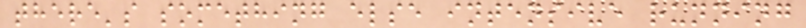there's something else intensive running
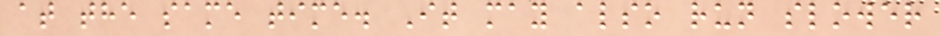at the same time. It may also run slower
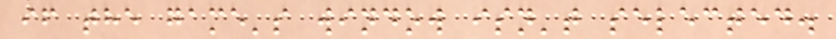if the game's window isn't selected.
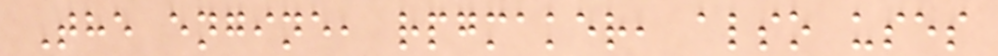The engine, rpgmaker, also uses
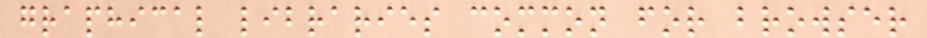graphical libraries common for browser
